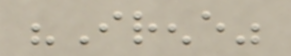"Irene"
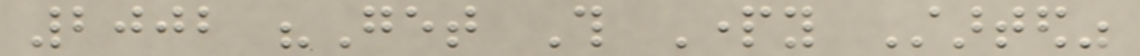2002 "Get This Party Started"
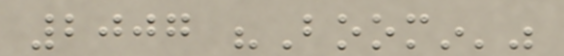2007 "Boomin'"
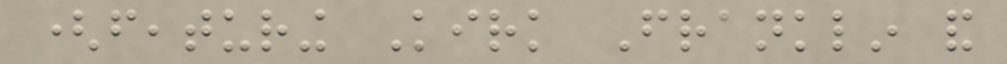(featuring Kirk Franklin and
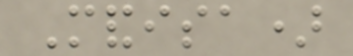Mandisa)
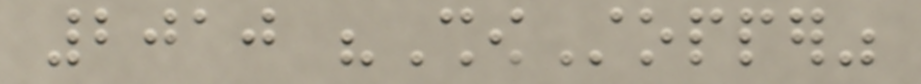2010 "ShowStopper"
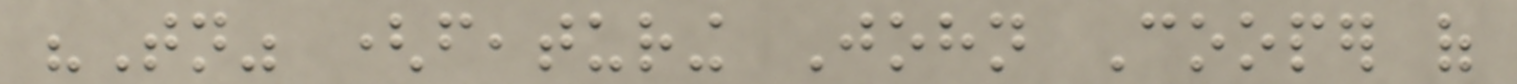"Tonight" (featuring John Cooper of
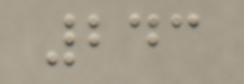243
